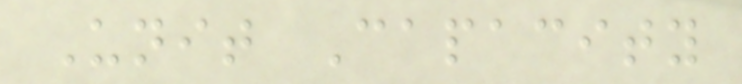Unit Capacity
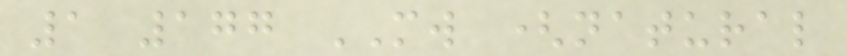1 177 MW (natural
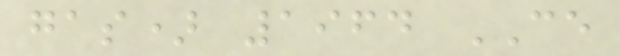gas) 1964 CE
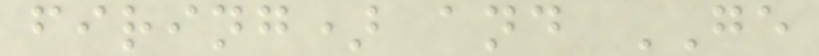firing) and GE
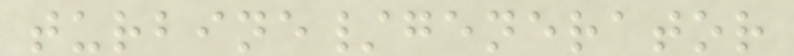turbine/generator
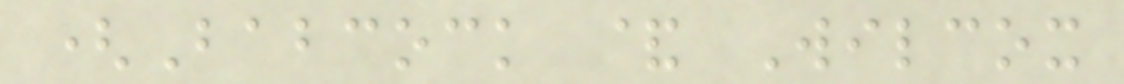(Babcock & Wilcox
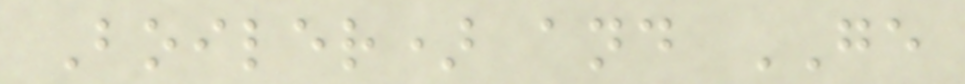Boiler) and GE
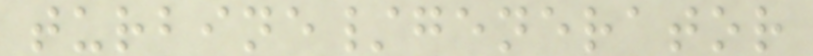turbine/generator
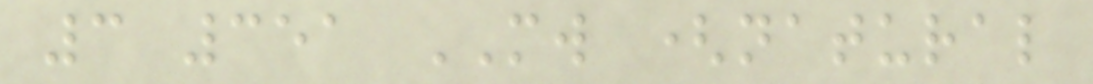3 351 MW (natural
